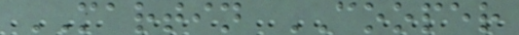MARTIN COOPER
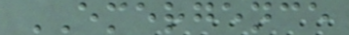EMERGENCE
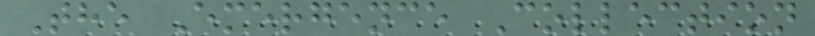The Emergence Collection
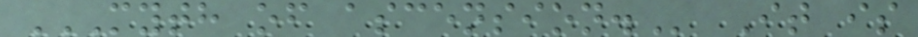MYTH OF ASCENSION. It is
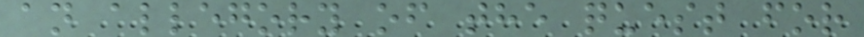an allegory of the quest for
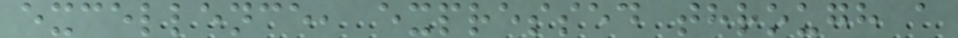excellence, expressed through a
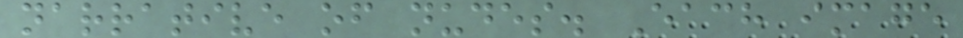narrative of nudes. Each image
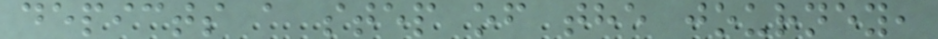depicts a step of the journey,
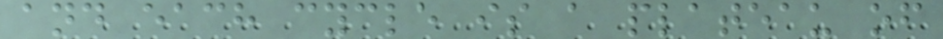and each cycle is a plateau of
